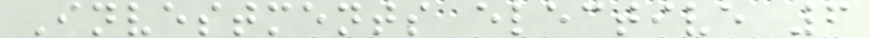Investments elective 6
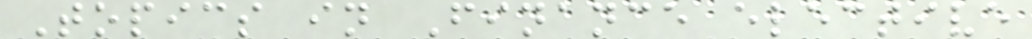Topics in Finance elective
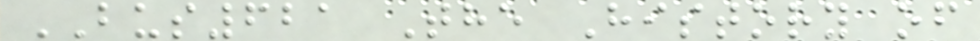BUS621 The History of
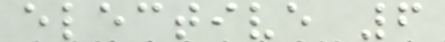elective 6
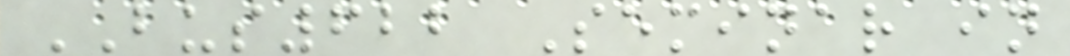BUS622 Seminar in
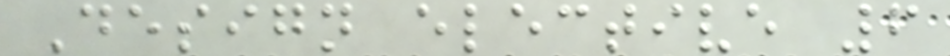Design elective 6
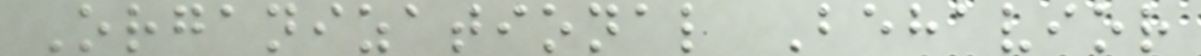Organizational Behavior
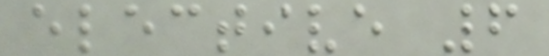elective 6
